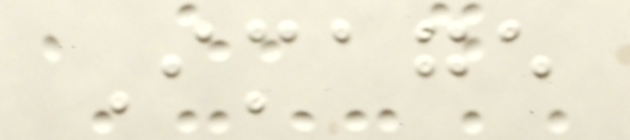Image
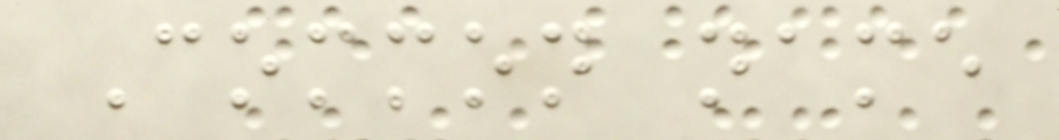Common name
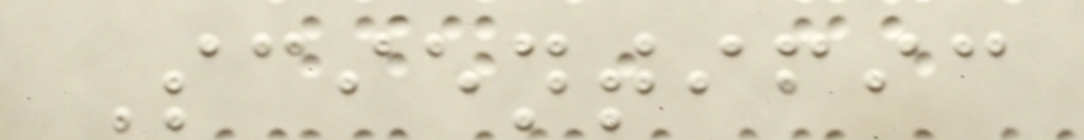Scientific
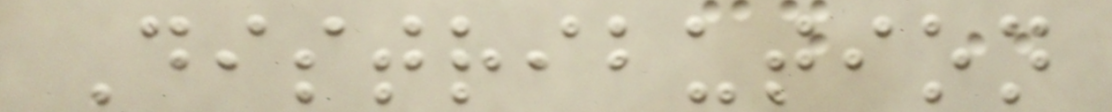Distribution
